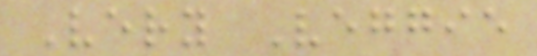Very Veggie
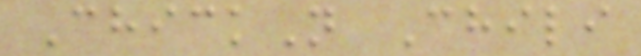ChickN Chili
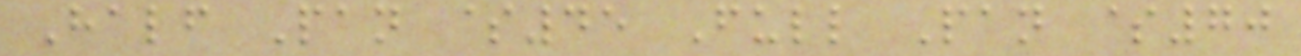Half Pan $45 Full Pan $70
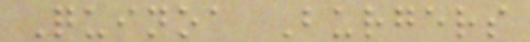Quinoa Burgers
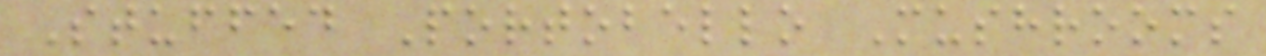Stuffed Portobello Mushrooms
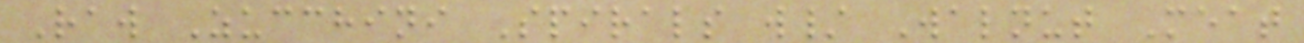Raw Zucchini Spirals w/ Walnut Meat
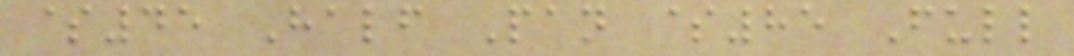$45 Half Pan $85 Full
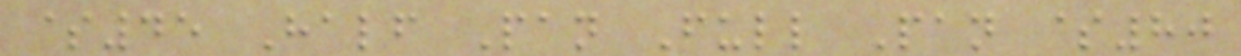$45 Half Pan Full Pan $80
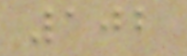102
